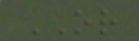OR
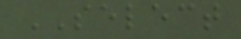SELECT
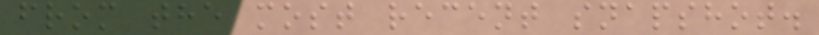from the most recent snapshot.
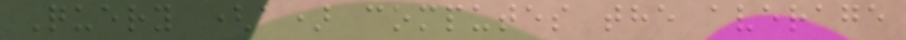Query (a) computes the average
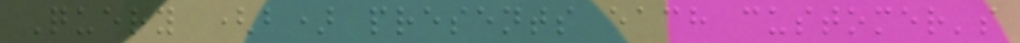Query (b) presents each customer's
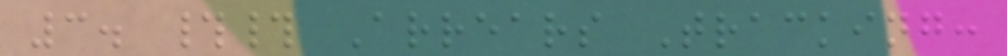3. ## Arrears Tracking:
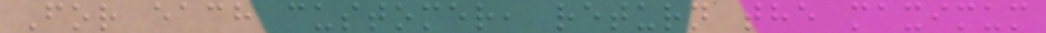For each customer, return the maximum
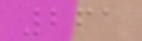261
